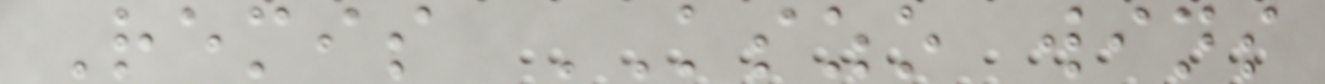Remis KSZO wins
